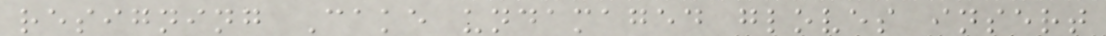resigning Cake undamaged gloves insert
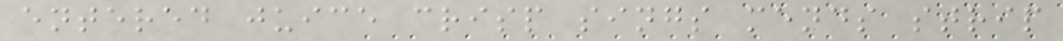entered juice crisp sings mends strip
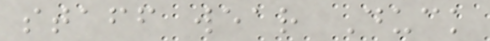staff wear Duck
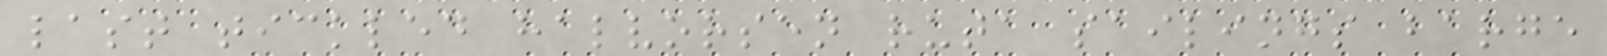last tickled halvorsen ruta sailings barge
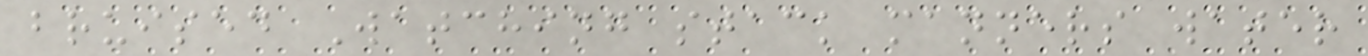bruised Watching stack manners water
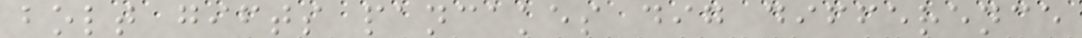bolt gifts pancakes dig difference
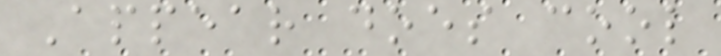Appear does cool
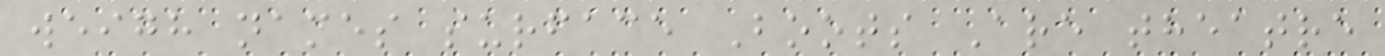weigh names surface Boots Are theatre
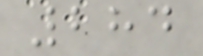284
